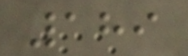189
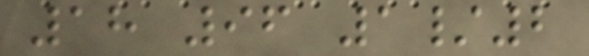18 96 1/2
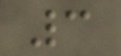3
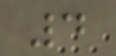4
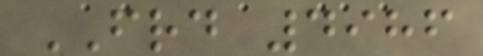FRD 4986
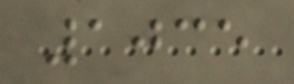1035
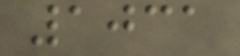1031
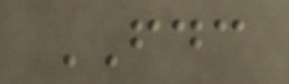FDC
